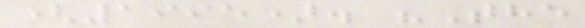(1995). "The
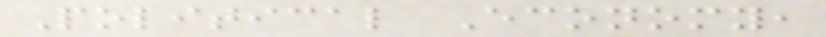Political Economy,
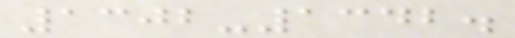1302-1342.
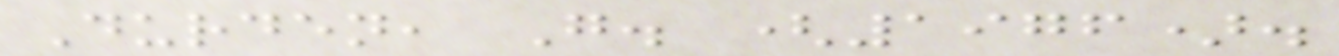Durden, G. (1976).
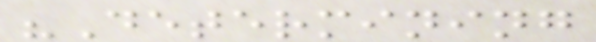"Determining
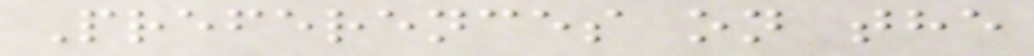Preferences on the
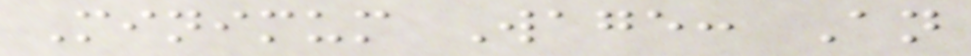Minimum Wage: An
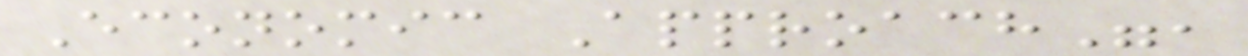Economic Approach",
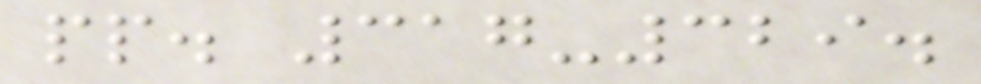pp. 317-329.
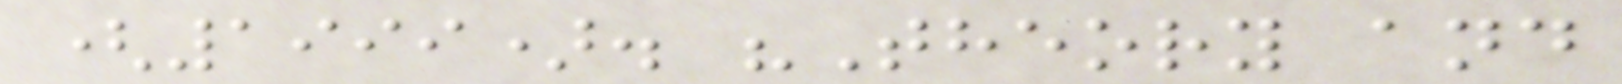(1999). "Theory and
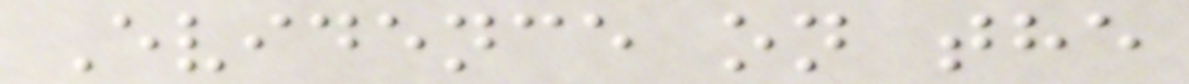Evidence on the
